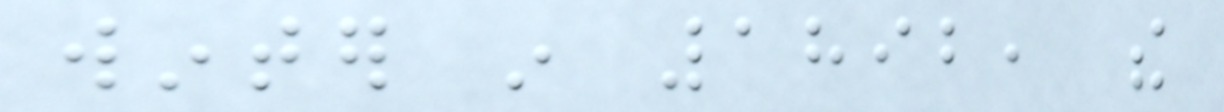winter in 1892, the
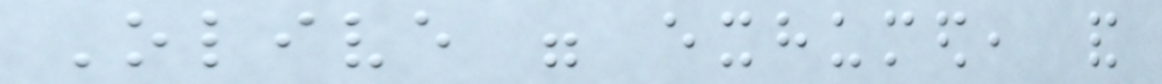Olive were exhumed, and
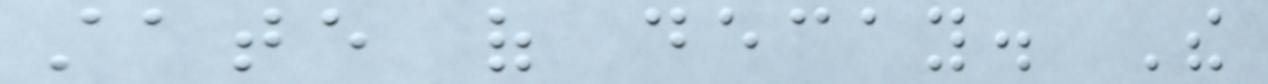state of decay. The
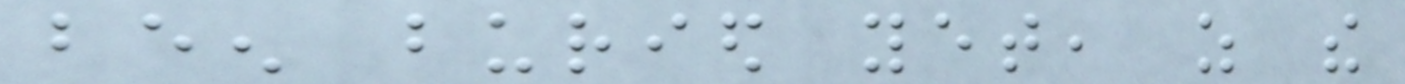been buried yet, as the
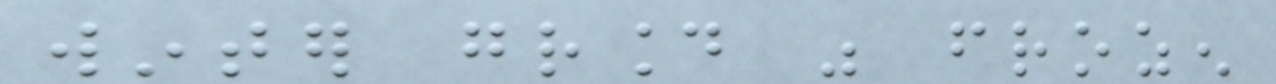winter ground was frozen
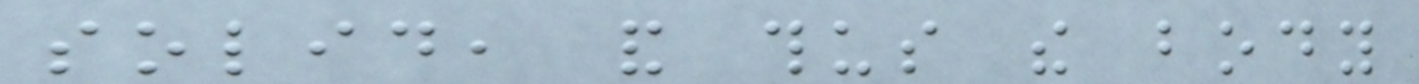solid, and thus the body
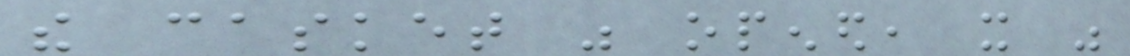the casket was opened, it was
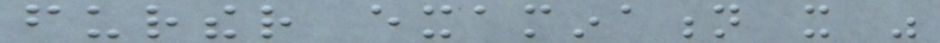further examination it was
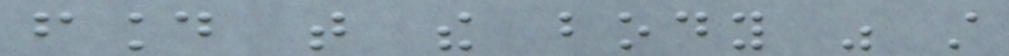found that the body was still
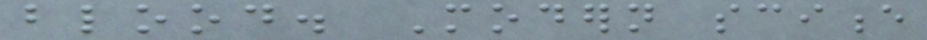blood. Modern science
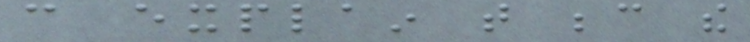can explain that because the
